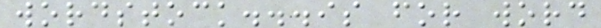wordstock...is for word
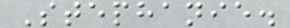Stephanie.
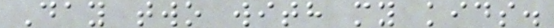Day two with my kids.
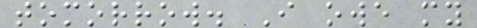tomorrow. I owe my
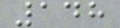148
